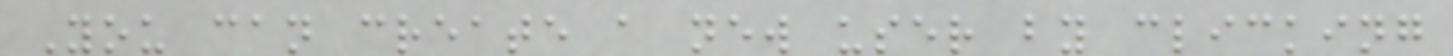You can create a new user by clicking
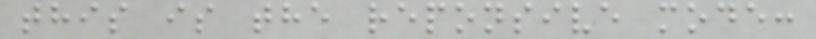this is the reponsive mode:
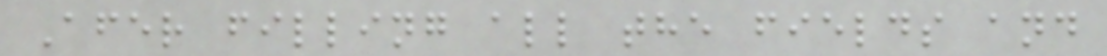Afer filling all the fields and
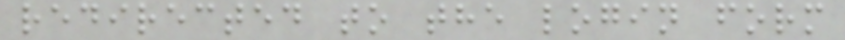redirected to the login form
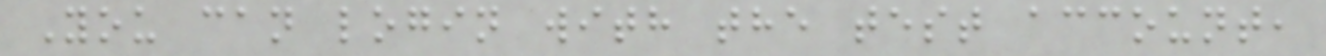You can login with the test account,
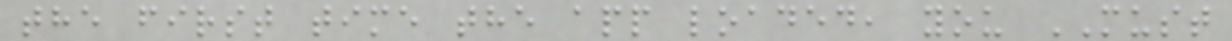the first time the app loaded, you MUST
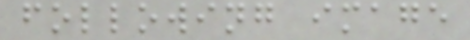following image
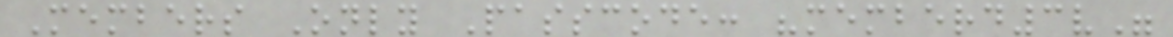Members Only Passcode: "memberd3v"
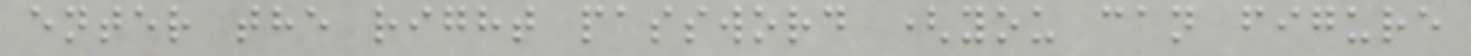enter the right password (you can figure
